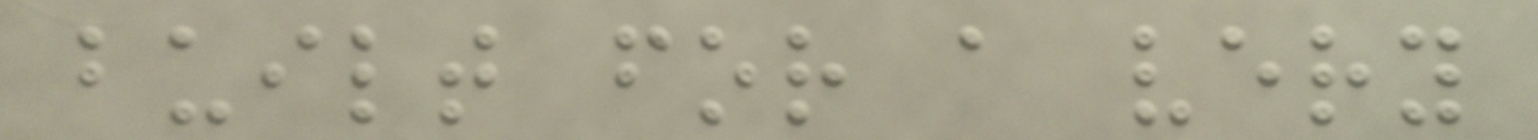built for a very
